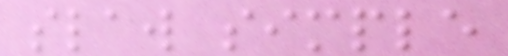slaw simple
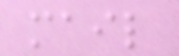mail
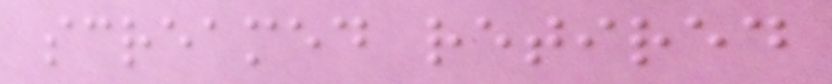screamed retired
